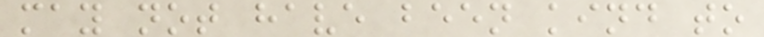may not have been kind to
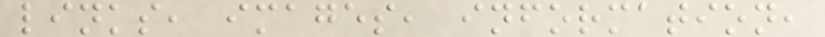links, images, information,
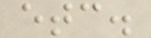etc.
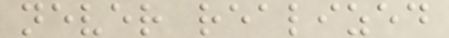never realized
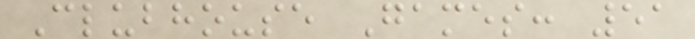Clubhouse Games: 51
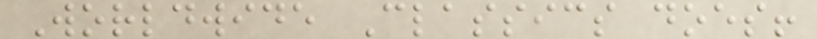Worldwide Classics does!
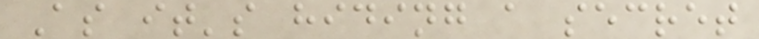As it's hiding a secret
